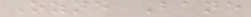Ozne Bane
